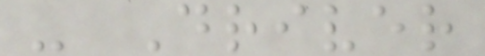- Driver
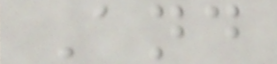And
